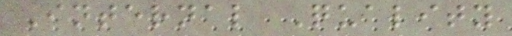Internal Quality
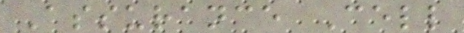Assurance Cell
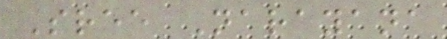Sree Narayana
